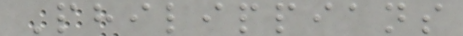Philippians
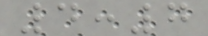4:7
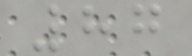87
